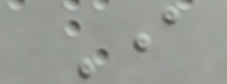I
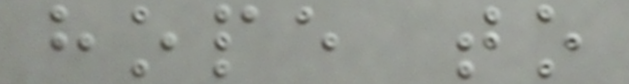hope to
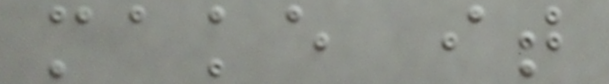make it
